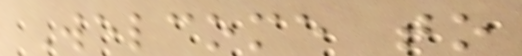Welcome to
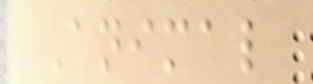Animal
